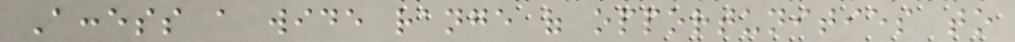Access a wide range of opportunities to
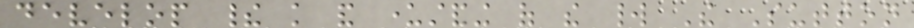develop their knowledge and understanding of the world The Sutton
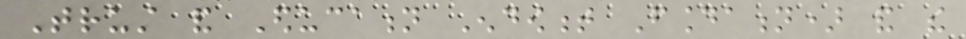Trust and Education Endowment Foundation) and the
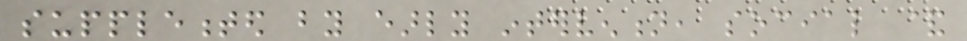supplemented by early intervention, social &
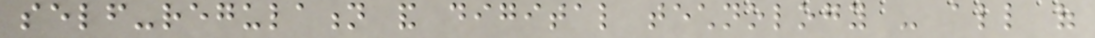self-regulation and digital technology - all of
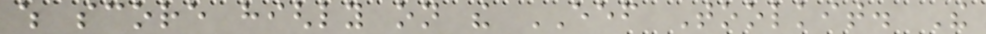which score highly on the EEF Toolkit. The
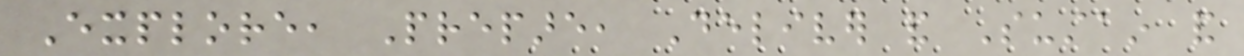Explore, Prepare, Deliver and Sustain and
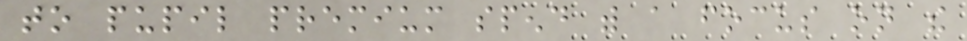to pupil premium spend with a focus on the
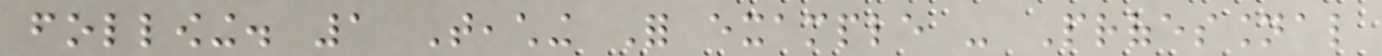following. 1 Teaching For example - Professional
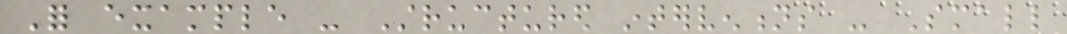For example - Structured interventions - Small
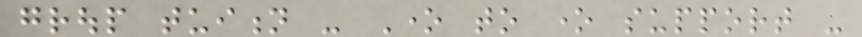group tuition - One to one support -
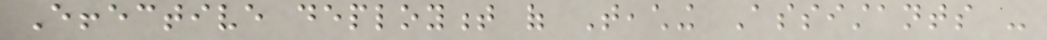Effective deployment of Teaching Assistants -
